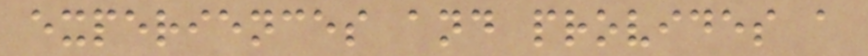experiences and provides a
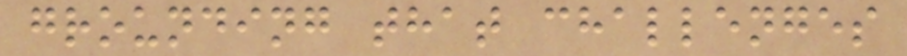grounding that challenges
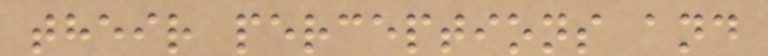their perceptions and
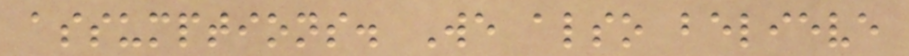assumptions. We also believe
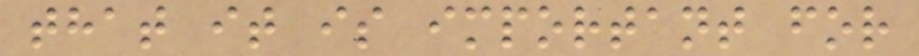that it is important for
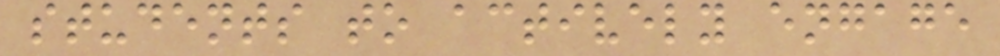students to actively engage
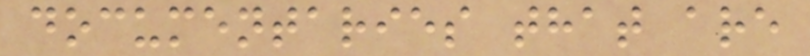documentaries that are
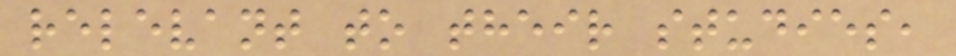relevant to their studies,
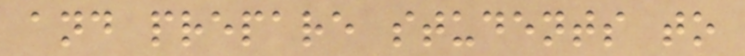and prepare students to
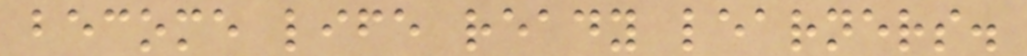become life ready learners.
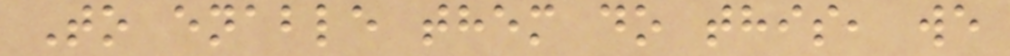To enable them do this, we
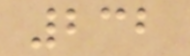232
